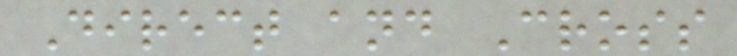Direct and Cross
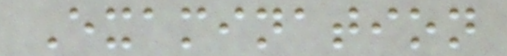Examination
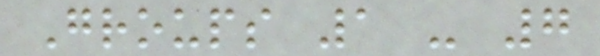Groups 1 - 7
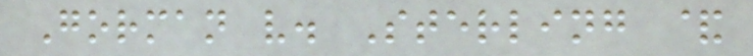Gorman v. Sterling &
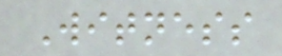Witness
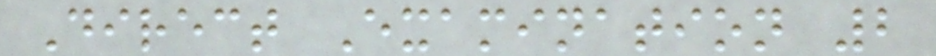Direct Examination 2
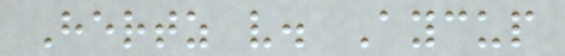Hertz v. Aycup
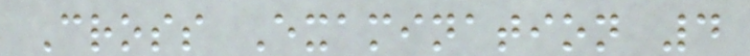Cross Examination 4
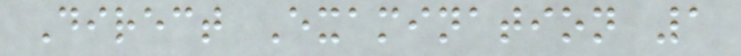Direct Examination 1
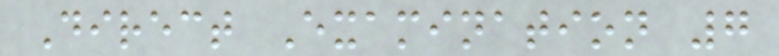Direct Examination 7
